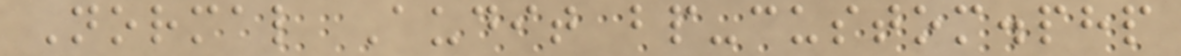Normal Audit bp-custom.php
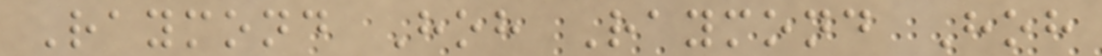Raymond Hoh Raymond Hoh
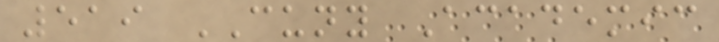519 CUNY Academic
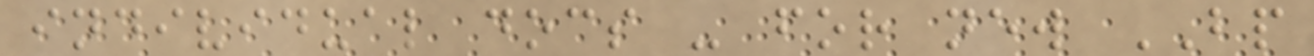individual docs - for new BP
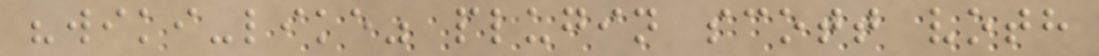"wiki-like" plugin scott voth
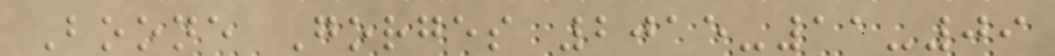Boone Gorges 2015-11-09
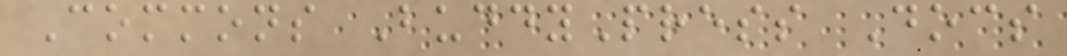Commons BuddyPress Docs
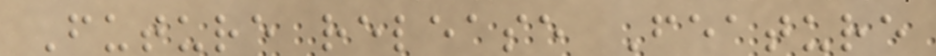Future release Feature
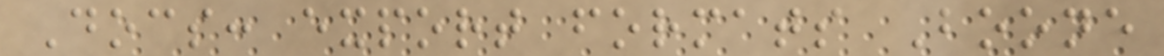Docs: export formats Boone
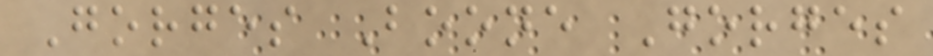Gorges Boone Gorges
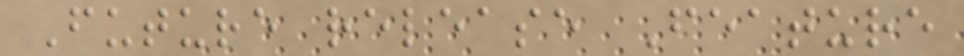Future release Feature
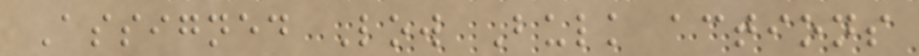Assigned Low Bulk actions
